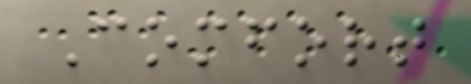Comfort
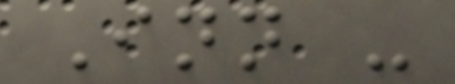Inn -
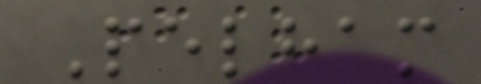Pelham
